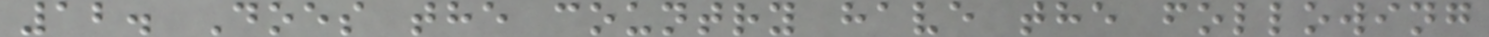12. Does the country have the following
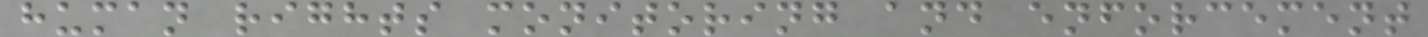human rights monitoring and enforcement
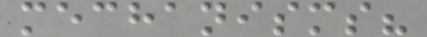mechanisms?
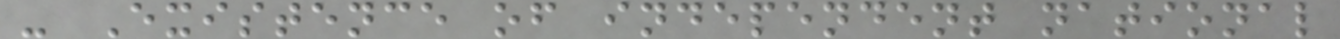- Existence of independent national
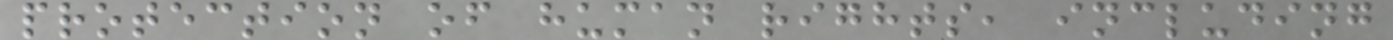protection of human rights, including
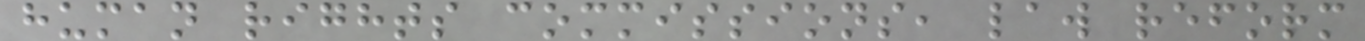human rights commissions, law reform
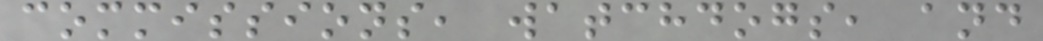commissions, watchdogs, and
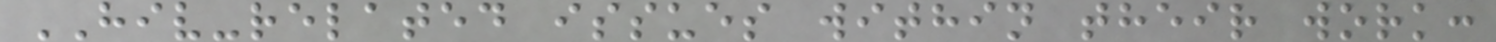HIV-related issues within their work:
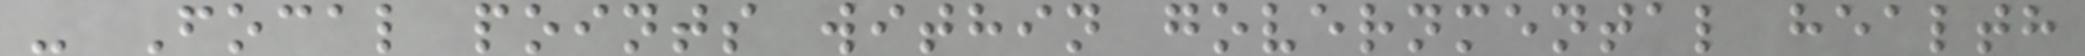- Focal points within governmental health
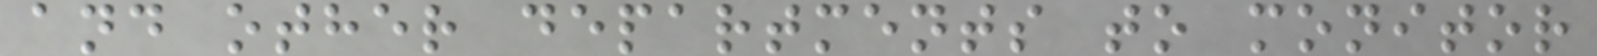and other departments to monitor
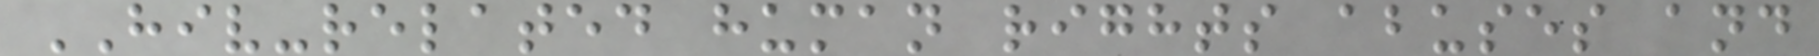HIV-related human rights abuses and
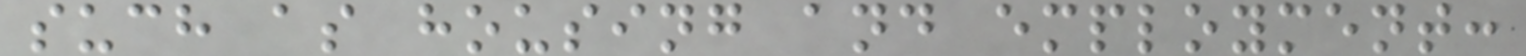such as housing and employment:
